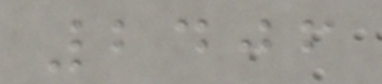2406
